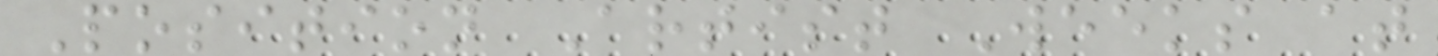Position Artist Weeks at
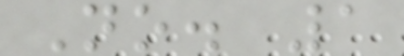No. 1
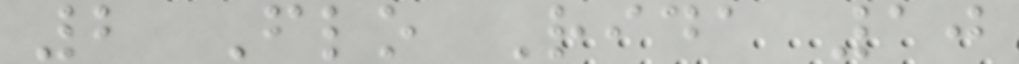2 Flo Rida 10
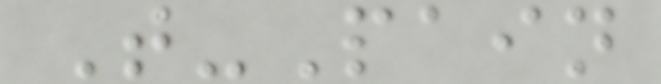T-Pain
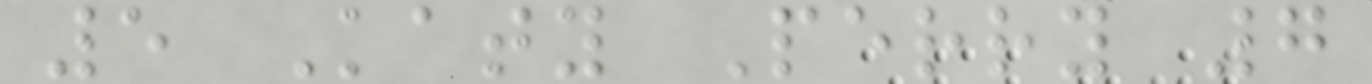5 Katy Perry 7
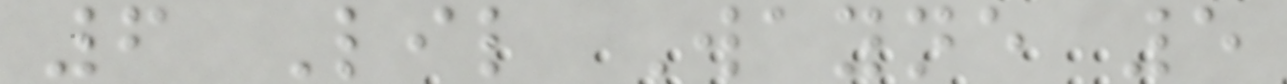6 Lil Wayne 5
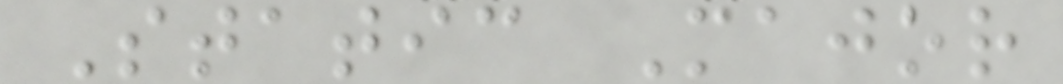Static Major
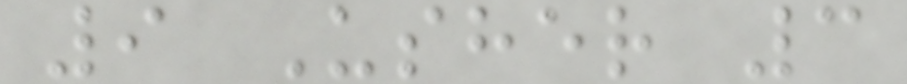9 Usher 3
